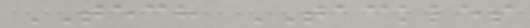TECH TACKLES
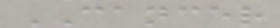CANCER
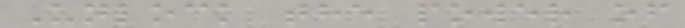Unlock the power of
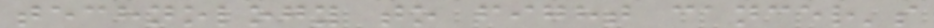technology to fight cancer's
